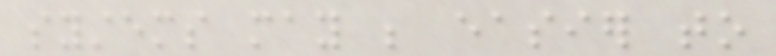systems may be easier to
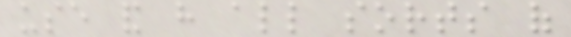use and have all sorts of
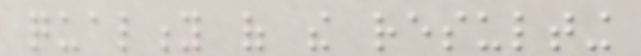quality of the resulting
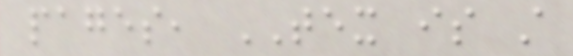pages, TEX is still
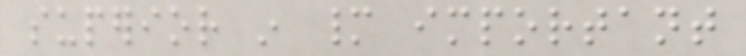superior in many important
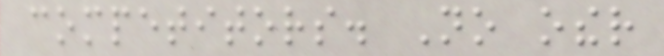competitors. No other
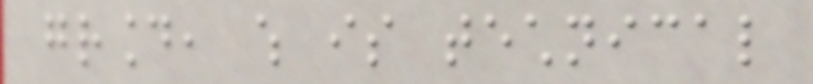ground, which is technical
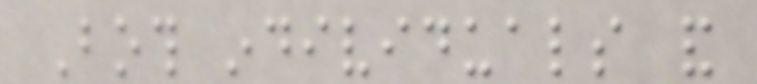Both individuals and
